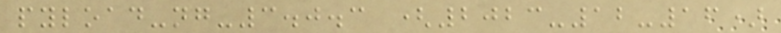pyload-ng-3.0.3 (2023-12-16)
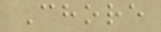Chore
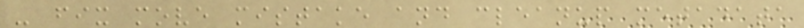- fix move mistake and cleanup metadata
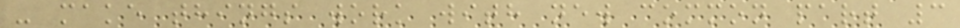- make things work with new common part 3
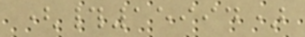(#15994)
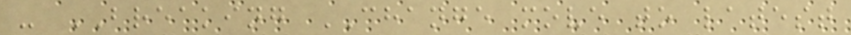- BREAKING CHANGE move to latest
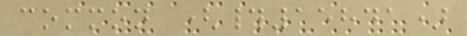common (#15841)
